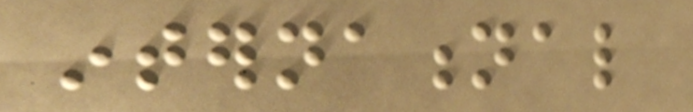international
